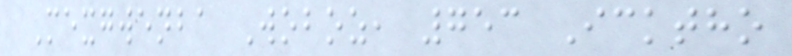Mexgwenba Woboz, 753 Icktho
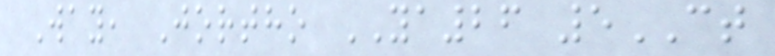Way, Jortho YA26 5CT
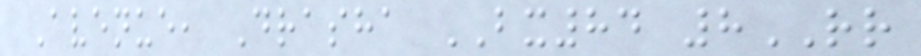Avenue, Drasha BX84 8RR
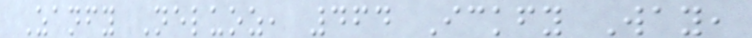Zanfy Neluoz, 464 Ickfy Way,
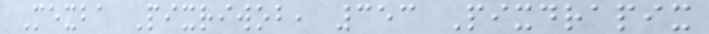Mexba Pixriwob, 353 Pixdrapix
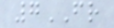7FR
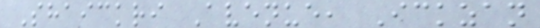Shaickri Avenue, Ickzan
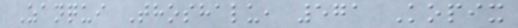Zanqui Thoshalu, 571 Kopix
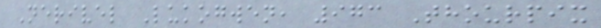Nerivel Lukogwen, 973 Thourpix
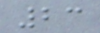23
